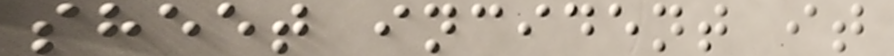sheet incident it
